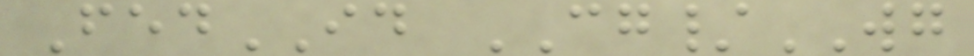FedID CG/WG
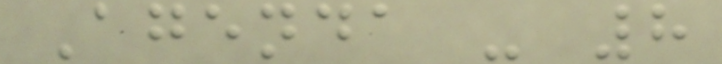Agenda - 8
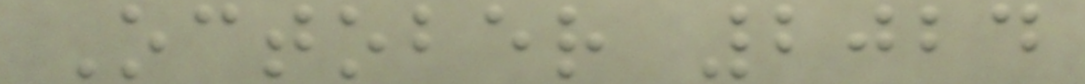October 2024
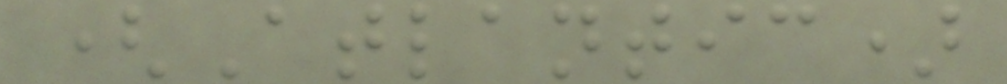(Atlantic)
